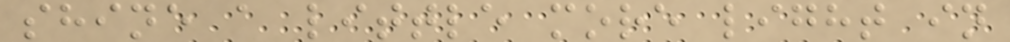shine a little more light in
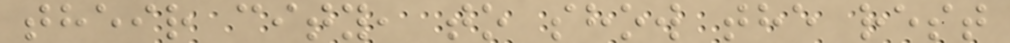their city, to show the rest
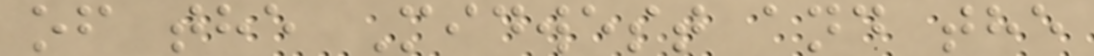of the Midwest and the
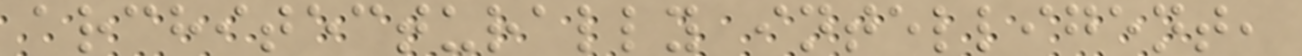architecturally intelligent,
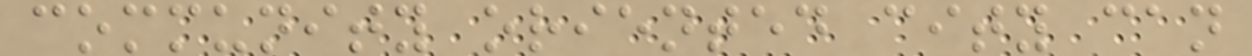community oriented city can
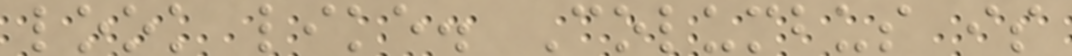look like. Columbus is
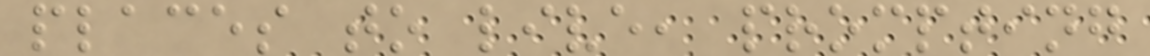places to live, prompting
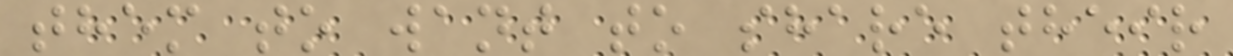them to want to share their
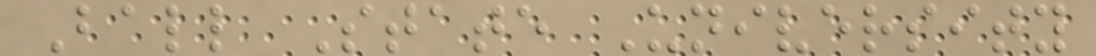Ball State University
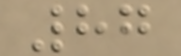87
